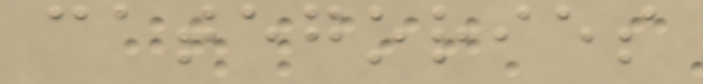categories
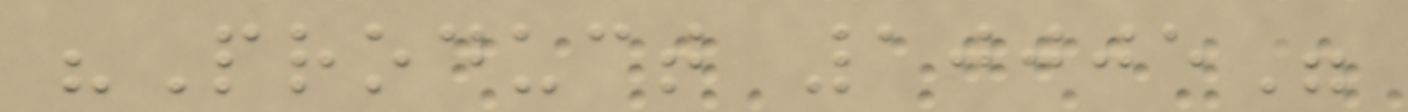"Product 10005"
